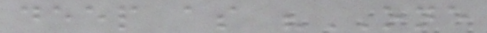deep as "ONE
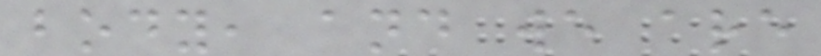body, and we are
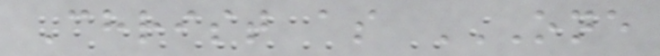Christ as ONE
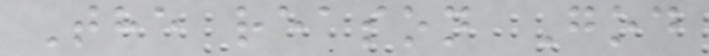The reason God
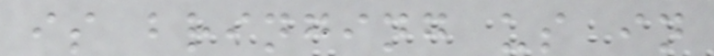is bringing us in
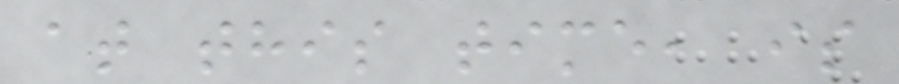at this time, is
